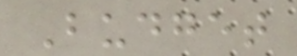Budget
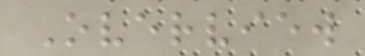Overview
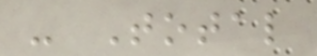- Total
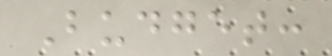Budget:
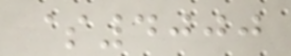$4000
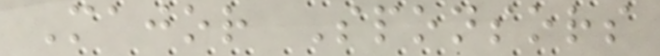Major Sponsors
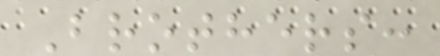Brothers:
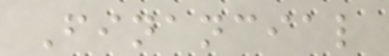Financial
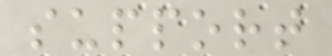support
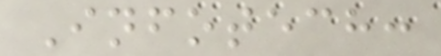Infotech:
